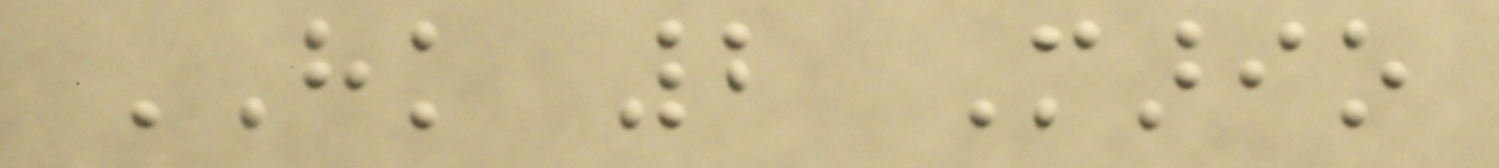HK 2 Mario
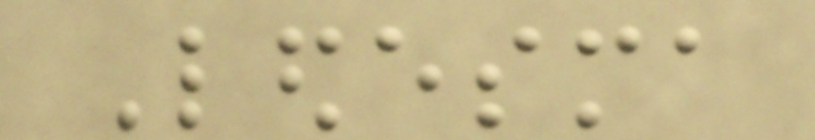Ledesma
